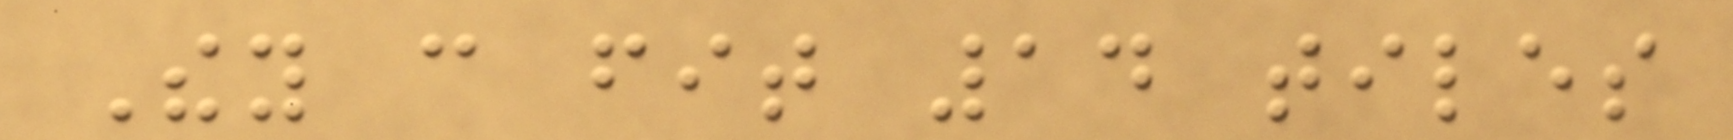They can fit 14 tiles
